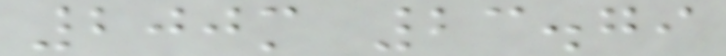200m 23.79
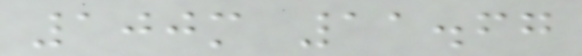100m 11.67
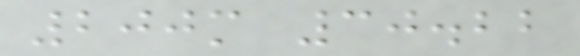200m 30.22
